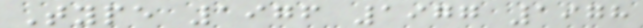Type 1976 1977 1978
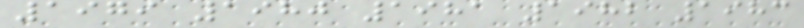1979 1980 1981 1982 1983
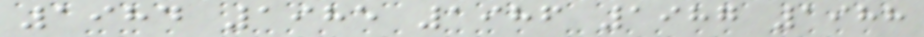1984 1985 1986 1987 1988
